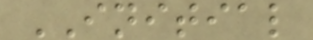INITIAL
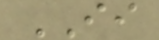II
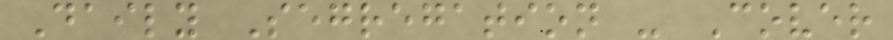Daily Segregation - Cover
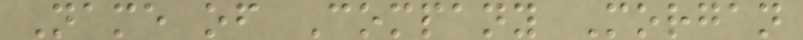Name of Company Morgan
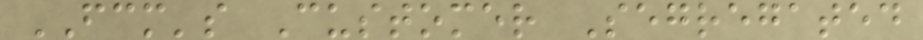FCM's Customer Segregated
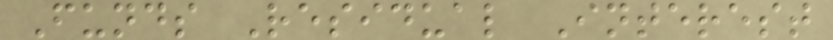Funds Residual Interest
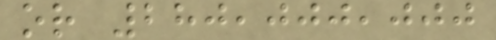or 280,000,000
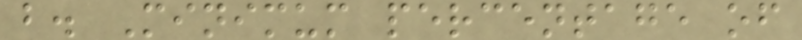b. Minimum percentage of
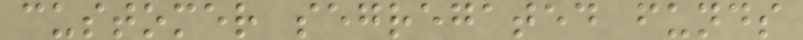customer segregated funds
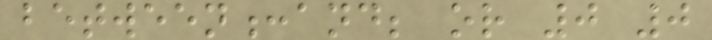between:and; or 0 0
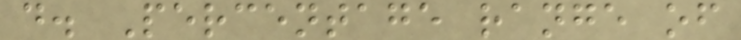d. Percentage range of
